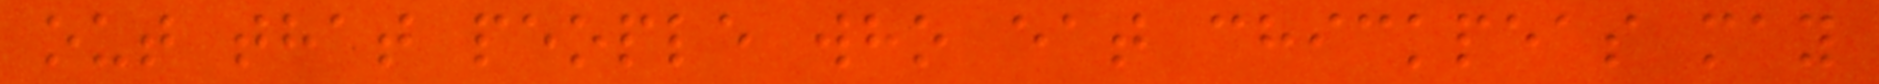out that people who eat chickpeas may
